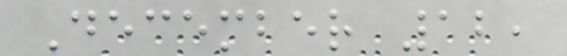December 12,
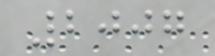2007
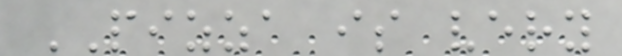PIZZA is very
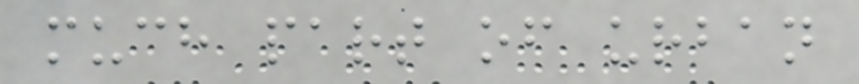much part of urban
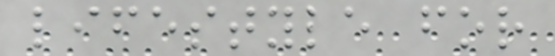lifestyle for
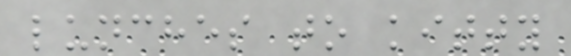lunches to kitty
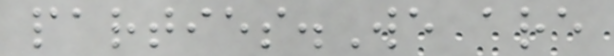parties.We are
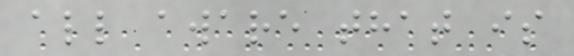all aware that is
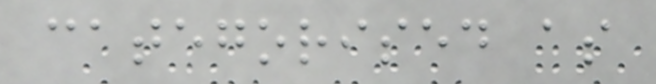categorised as
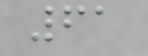61
